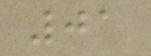01
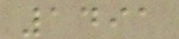1491
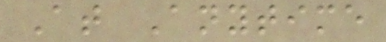At Anytime
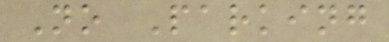No Parking
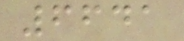6641
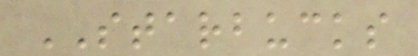STARBUCKS
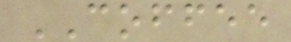COFFEE
